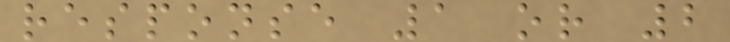response 1 or 2
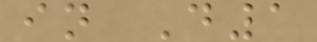in D1
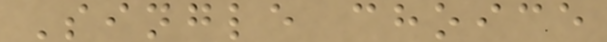Single choice
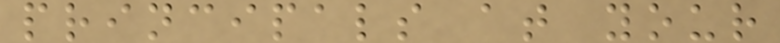principals at your
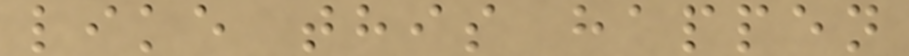like this happen
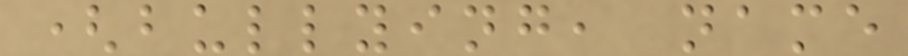(bullying, name
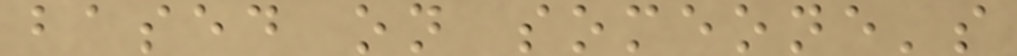based on someone's
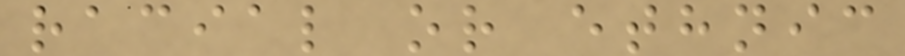racial or ethnic
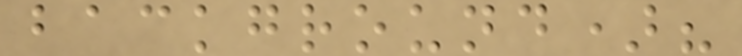background)?
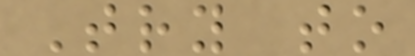Try to
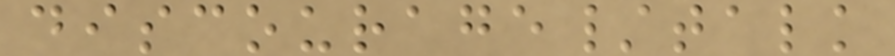discourage/talk
